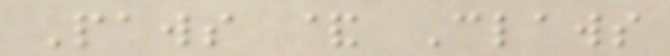Paws & Claws
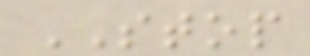STOP
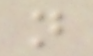n
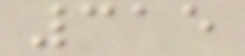315
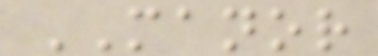MANOR
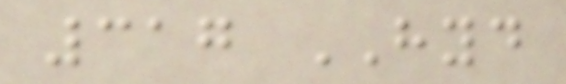317 HYD
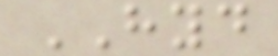HYD
